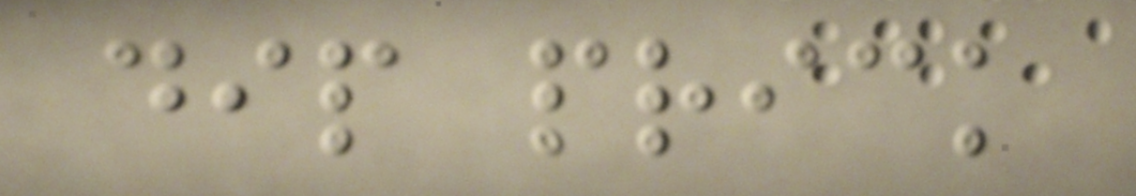dip prick
